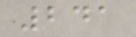241
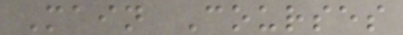Main Courses
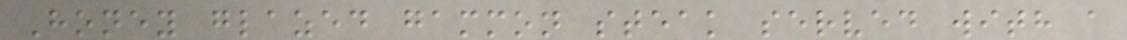Honey glazed gammon steak served with a
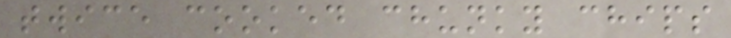twice cooked chunky chips
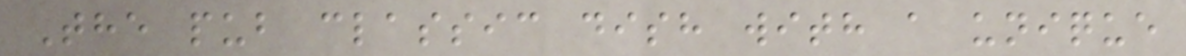The pub classic dish with a unique
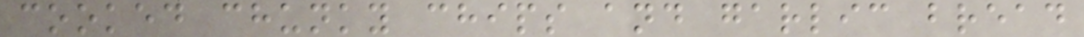cooked chunky chips and garlic bread
